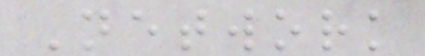Network
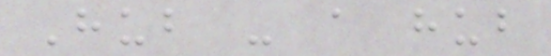Hub - a hub
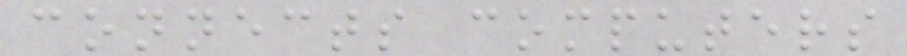connects computers
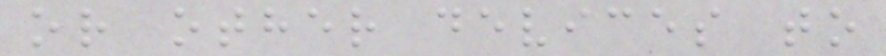or other devices to
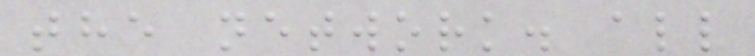the network. all
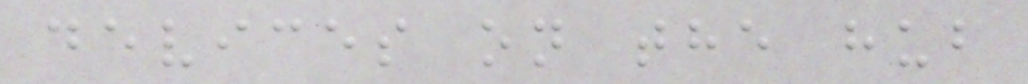devices on the hub
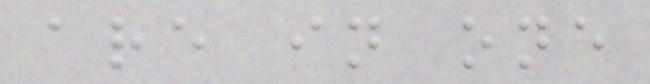are in one
